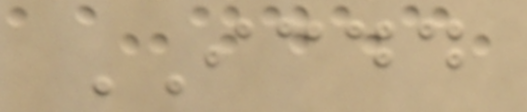ICDD
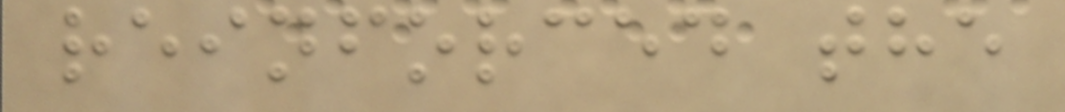reinforced the
